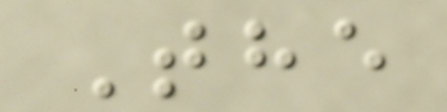The
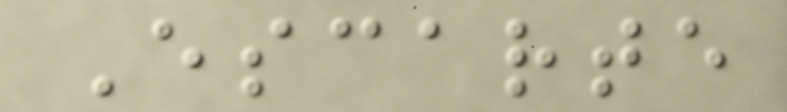Escarte
